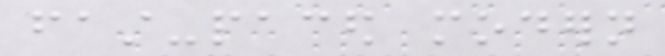fast-paced modern
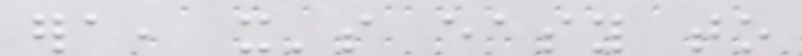era, it's easy to
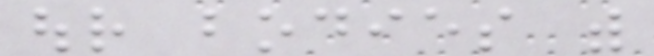our bodies with
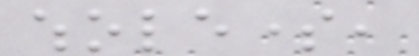wholesome,
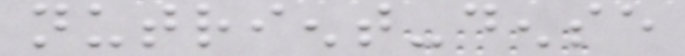nutrient-dense
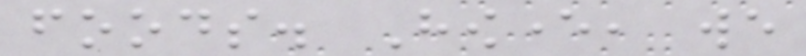foods. However, we
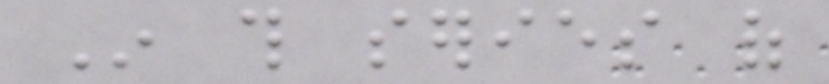In this series of
